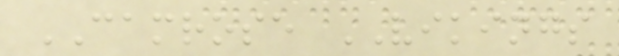CAMROSE VIKINGS
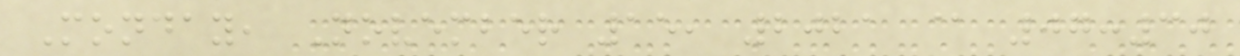Monday, November 15, 2021 @ 07:30
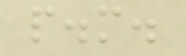p.m.
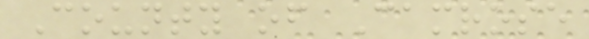County of Camrose
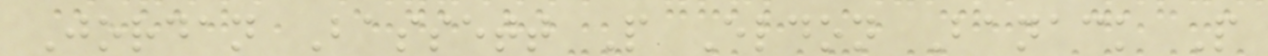Jordan Bassett P Eldon Banack P
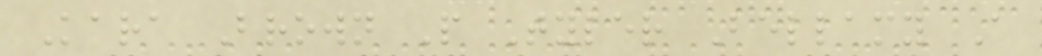Kara Brown P Tyler Bellamy A
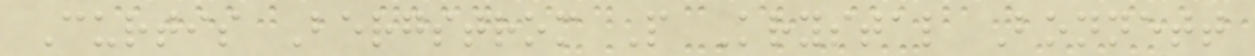Curtis Bergstrom P Krystal Bonnett
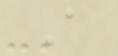A
